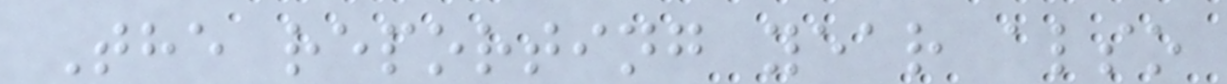The reporting year also
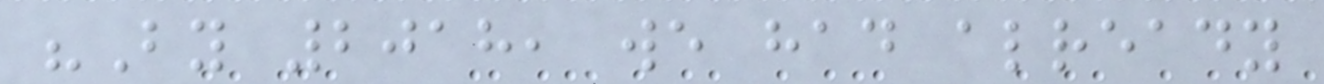"By 2018, we had already
